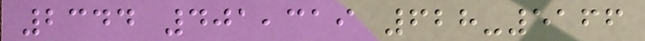2344 401,319 628-5166
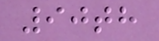90th
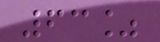63%
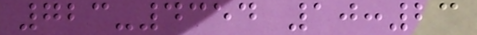723-4354 10:23
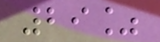29%
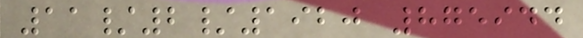11/2/1920 875944
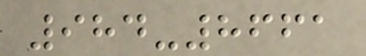984-8661
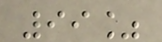99%
